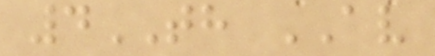4TH AV
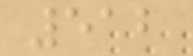512
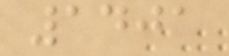1401
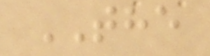THE
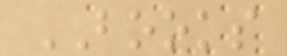BOOKS
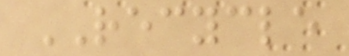RECYCLE
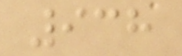938
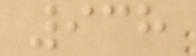938
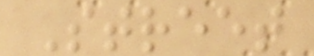Street
